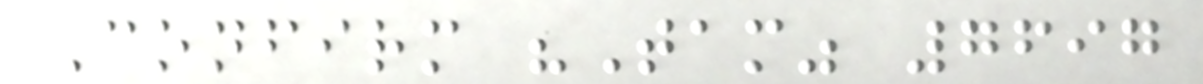Confirm "Tam" 7697
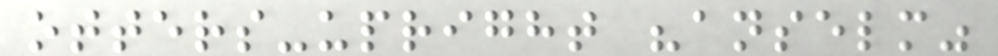otters-upright "anselm"
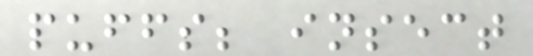puffs; insect
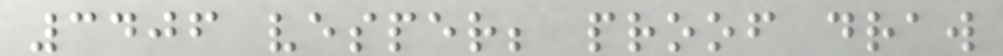3406 vesper; proof draw
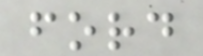ford
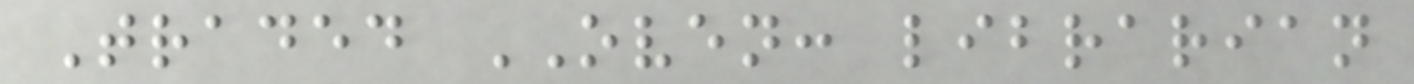Traded OVEN: librarian
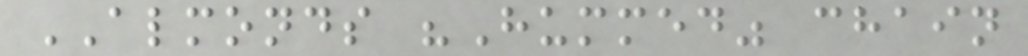ALMONDS "Hummed" chain
